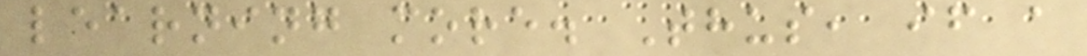learning more. Thus, if a
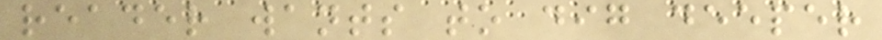reader wants to dig deeper
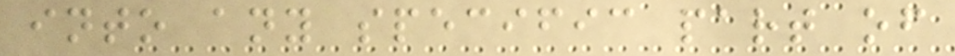into any specific part of
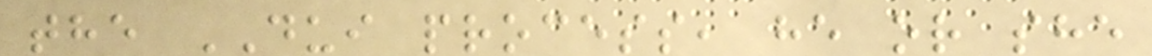the DUI process, he or she
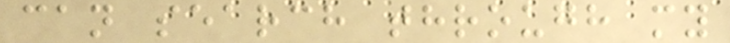can search through my
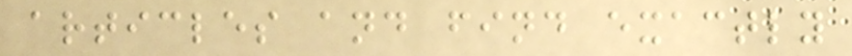articles and find exactly
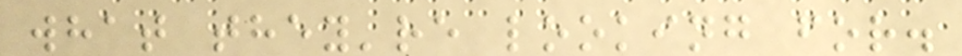what they're looking for.
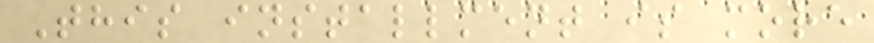This installment is more
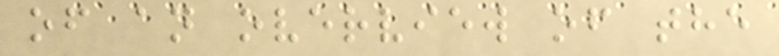of an overview of the
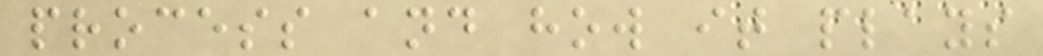process and how it plays
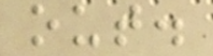out.
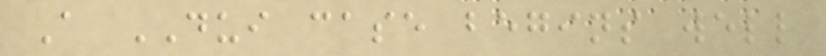A DUI case begins well
